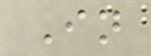In
